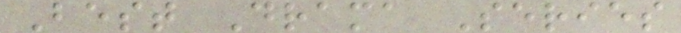Best Drama Series
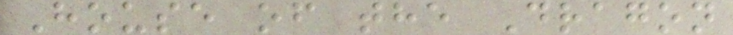House of the Dragon
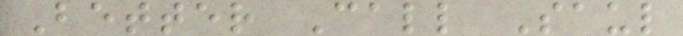Better Call Saul
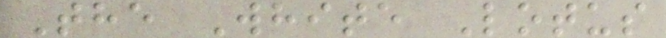The White Lotus
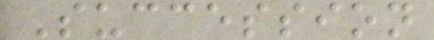Succession
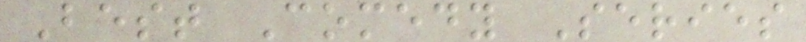Best Comedy Series
